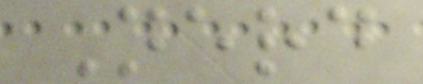Nerd
